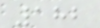182
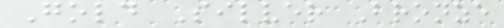Gold Silver Bronze
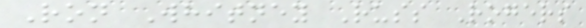Ron Whitney Russ Rogers
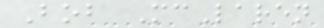Bob McLaren
